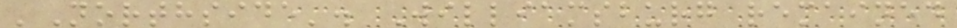'Northside'. Williamsburg remained
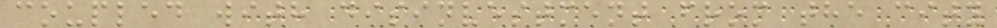coupled with disinvestment from the city
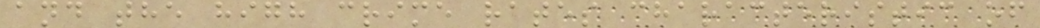and the high crime rates characteristic of
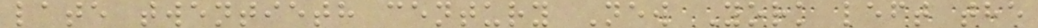late twentieth century New York left the
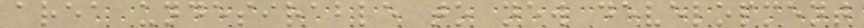area undesirable to new development
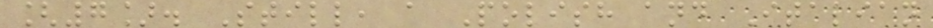[7]. Still, a Polish and Italian
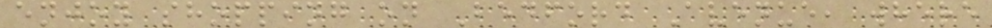enjoy shopping on Bedford Avenue, where
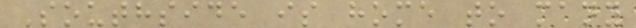Southside is home to many
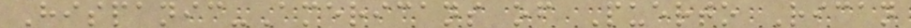Hispanic-Americans of Puerto Rican
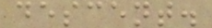descent.
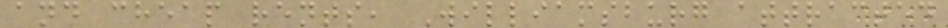and cheap rents, Williamsburg attracted
